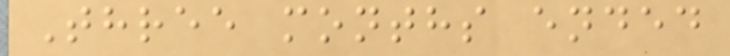Three months ended
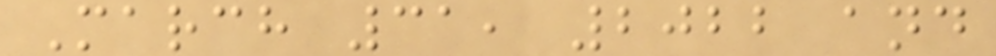March 31, 2022 and
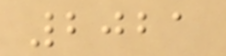2021
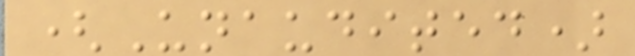(Unaudited)
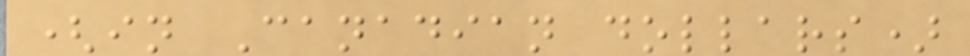(in Canadian dollars)
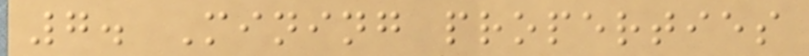7. Mining properties
